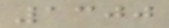1300
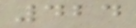424
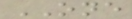ONE
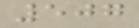507
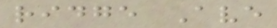ridge Ave
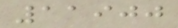11900
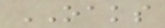OAKS
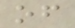of
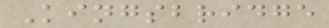Kingsbridge
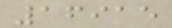16915
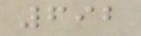692
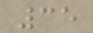35
